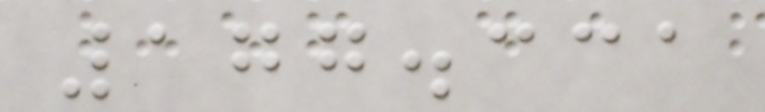177.331
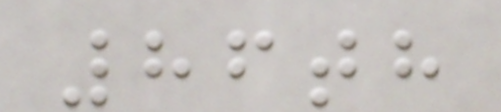86th
